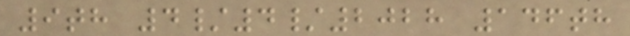9th 4/4/2028 146th
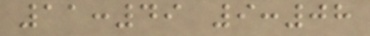11:49 9:08
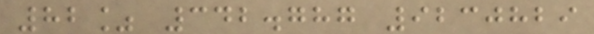82% 342.787 9230829
